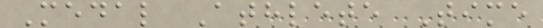Medal Athlete Time
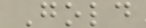Gold
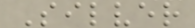Silver
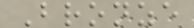Bronze
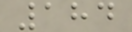184
